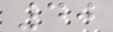40
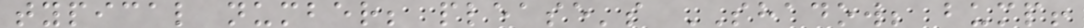typical number; please's SHADOW; bump!
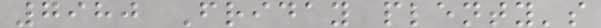7980 Friday plenty's
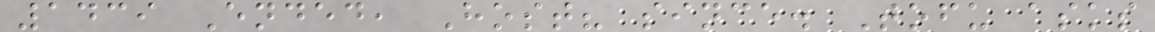1439 Ended, Host? since. Tofu asks
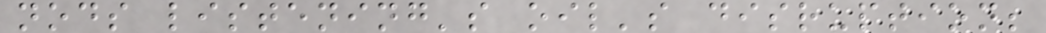nods listening's oil's disruption;
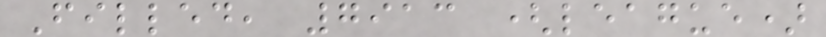Filled, 7913 (league)
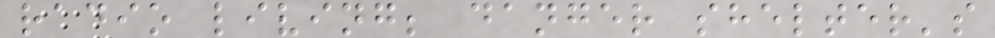radio living; danger shelter's
